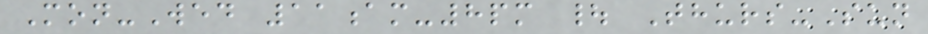Mon-Wed 11am-8pm | Thurs-Sun
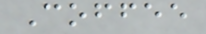Coffee
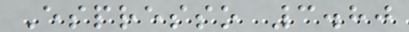Espresso 3.80
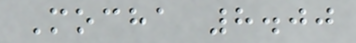Mocha 8.00
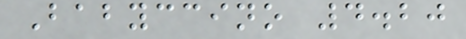Babyccino 4.20
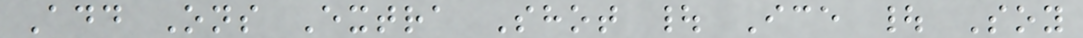Add Ons Extra Shot | Ice | Soy
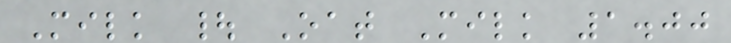Milk | Oat Milk 1.00
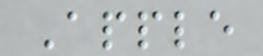Apple
